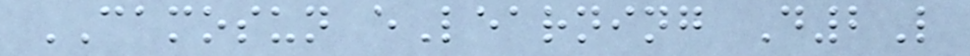CAMOSUN eLearning D2L
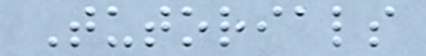Tutorials
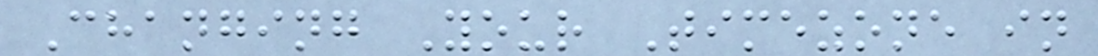Changing Your Timezone in
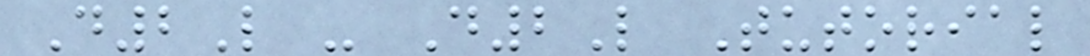D2L - D2L Tutorial
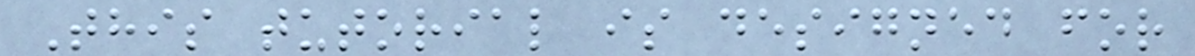This tutorial is designed for
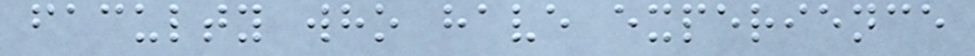faculty who have experience
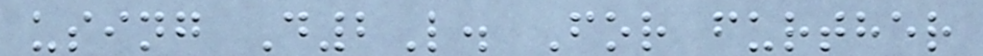using D2L. For further
